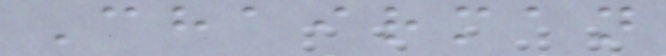Chairman
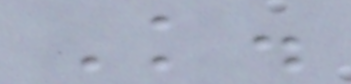K.
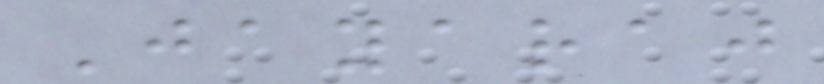Jayaraj
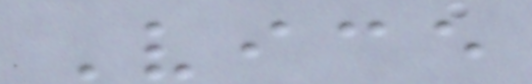Vice
